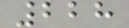228
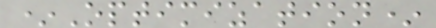*Optimization*
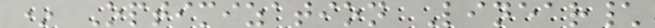* Optimization Linear\
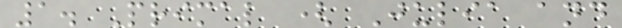1. Primal ( Julia and
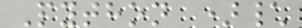Python )\
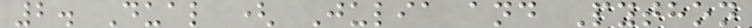2. Dual ( Julia and Python
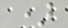)
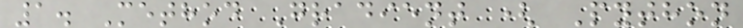1. Method Gradient ( Python
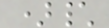)\
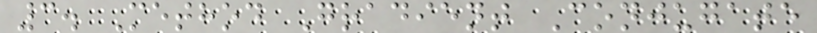3. Method Gradient Conjugate
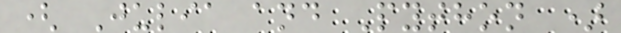( Julia and Python )
